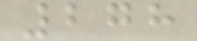278
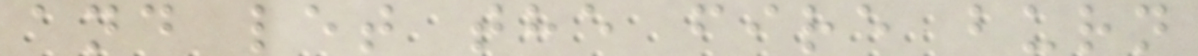and let the fire burn
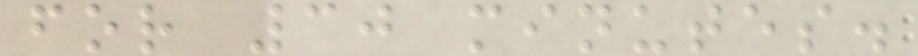for 30 minutes.
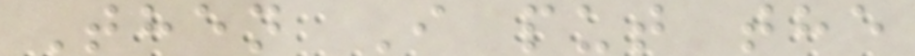Then I put the
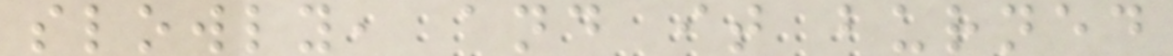slowly, and it burned
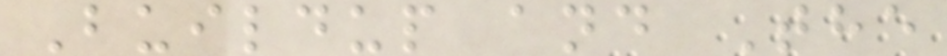Buildup and The
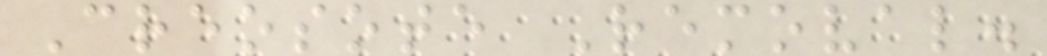Creosote Removal.
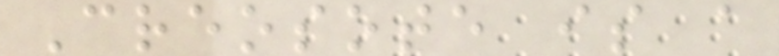Creosote is a
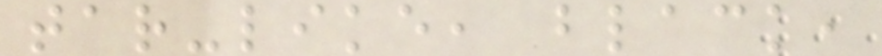tar-like, black,
